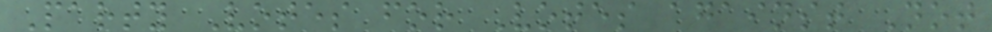Party Votes for Votes against Not
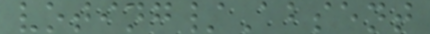voting/Absent
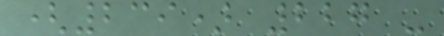(239) 227 -
